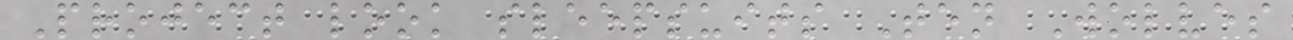Project look sleepsuits Ten Wolves
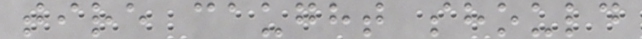tire caught should
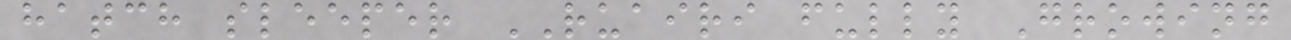hatch sleeper RUAIRI fully Growing
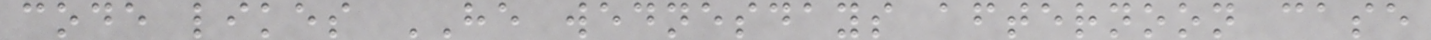code likes HE wednesdays afternoon case
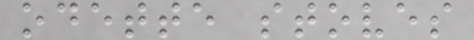odette stoves
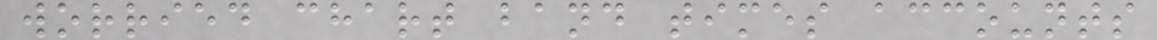worried chart band times accounts
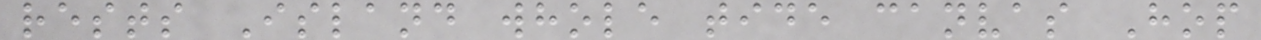rests Island whole tide canvas Hop
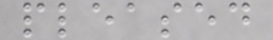pleased
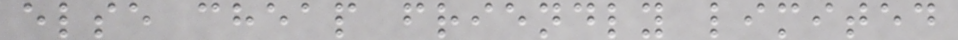else cheap friendly limited
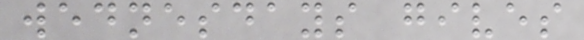wednesdays gives
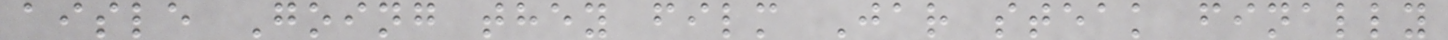aisle Going they film Jar steak finally
